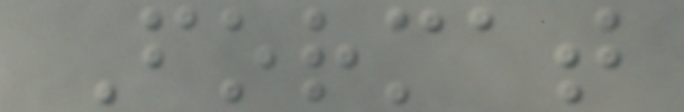Format
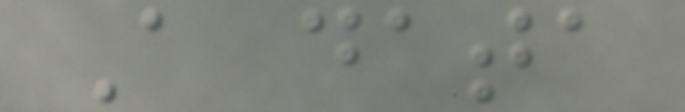A data
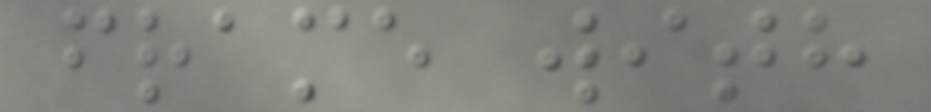frame with
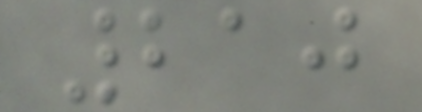210
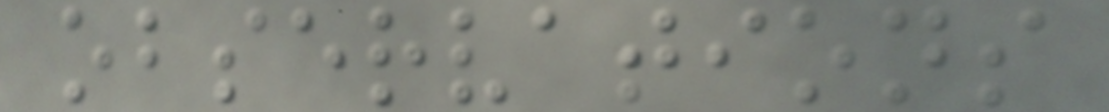observations
